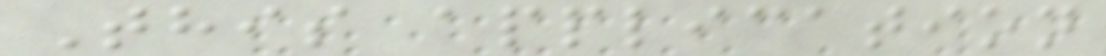This application
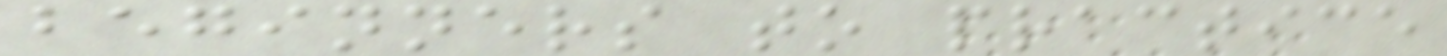beginners to practice
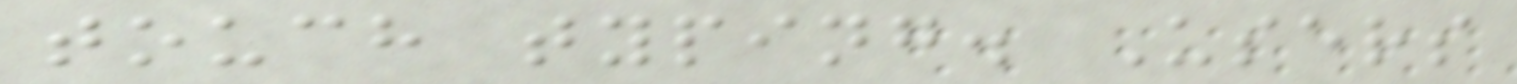touch typing. Users
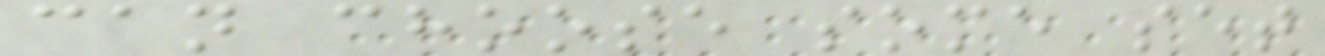can choose some set
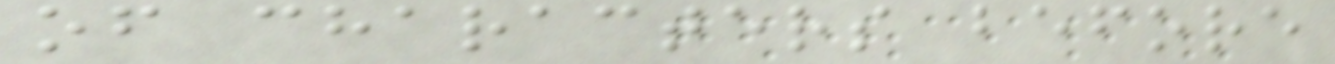of characters before
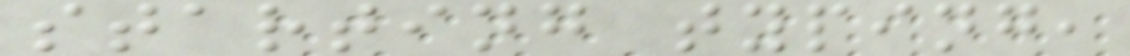starting typing,
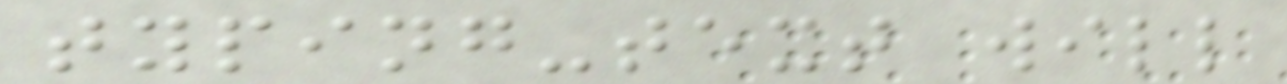typing-text will
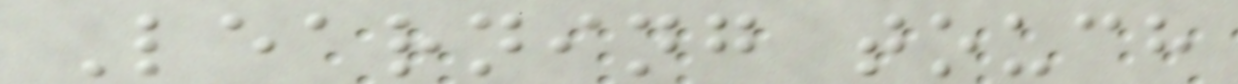Learning touch
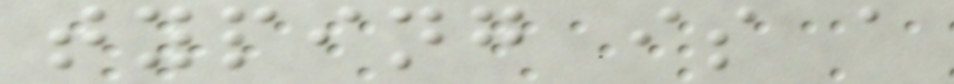typing is a
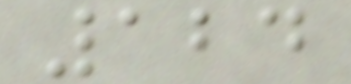124
